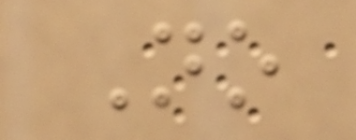No
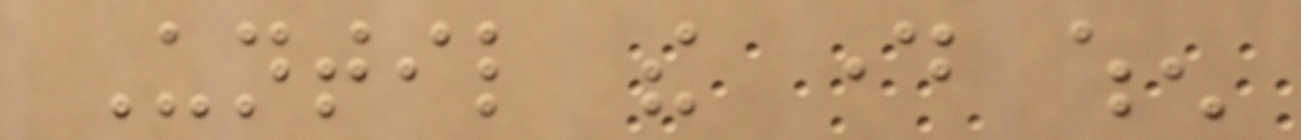Until the day when
